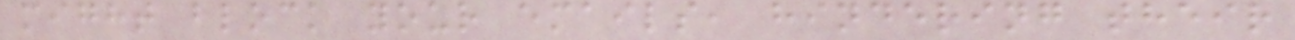might block your emails, hindering their
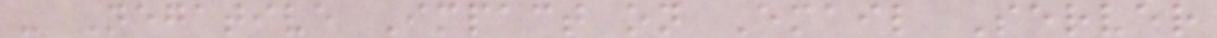- Negative Impact on Email Server
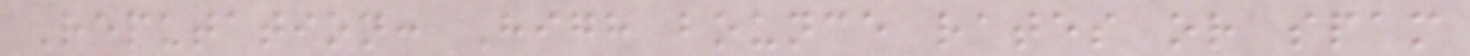Reputation: High bounce rates or spam
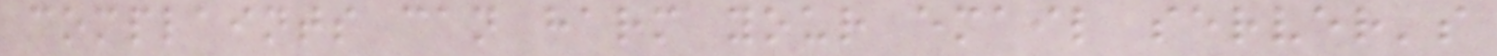complaints can harm your email server's
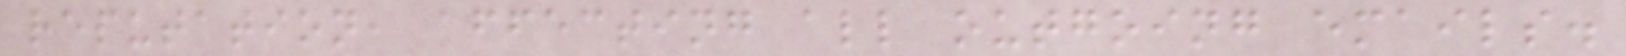reputation, affecting all outgoing emails.
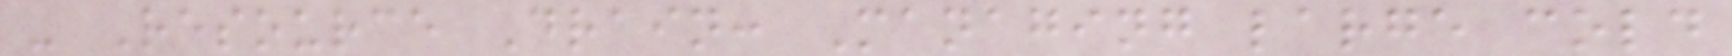- Resource Drain: Managing large cold
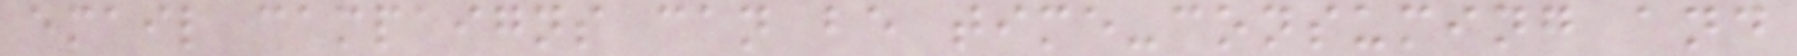email campaigns can be time-consuming and
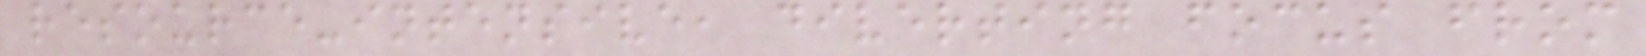resource-intensive, diverting focus from
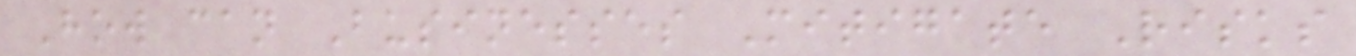How can Businesses Mitigate Risks
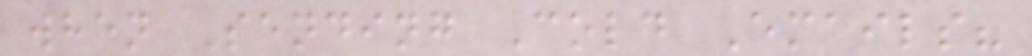when Sending Cold Emails?
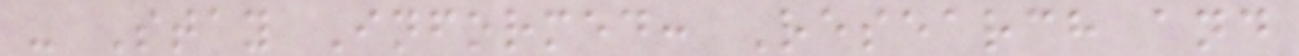- Stay Informed: Research and
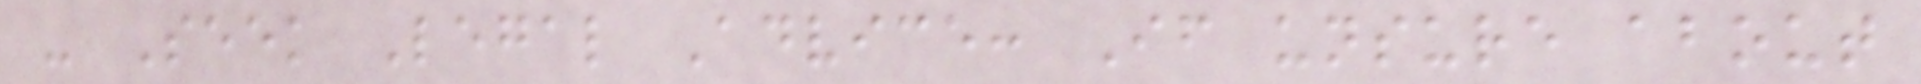- Seek Legal Advice: If unsure about
